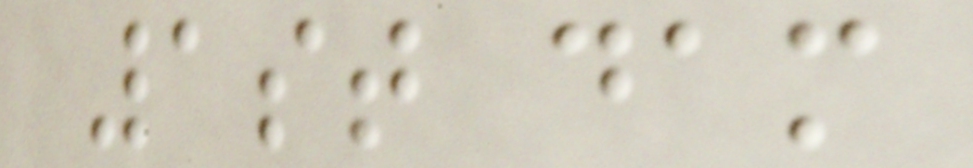1st dam
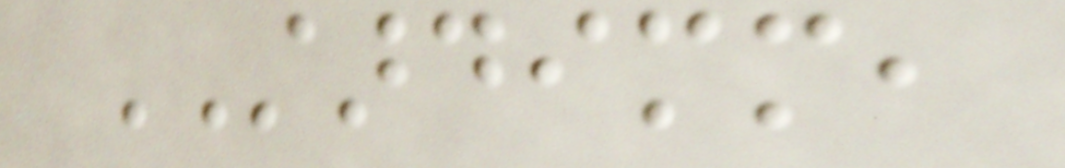STARDIMM,
